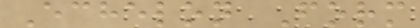Echelon Form
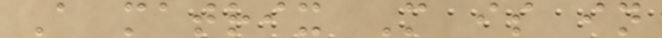A matrix M is in
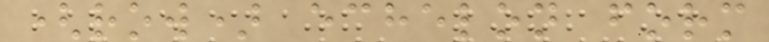(row) echelon form
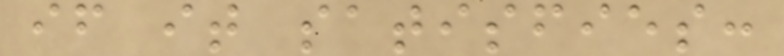if it satisfies:
